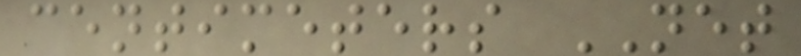centimeters NET
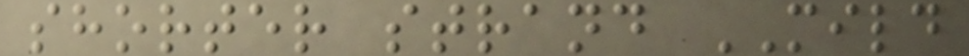shorter strand MILD
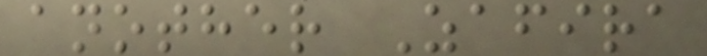another Zafira
